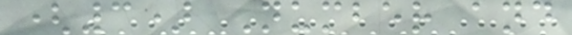(3) Number and
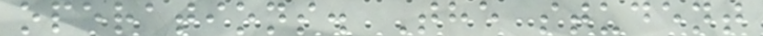operations. The student
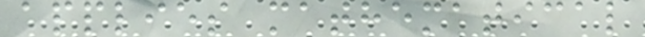applies mathematical
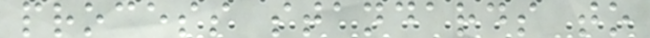process standards to
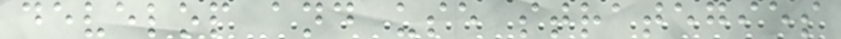develop and use strategies
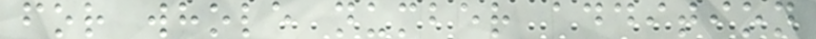for whole number addition
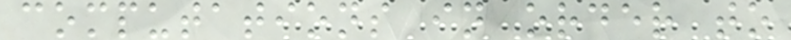computations in order to
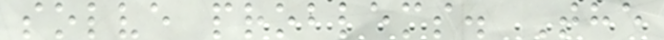solve problems. The
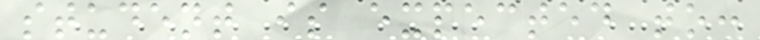student is expected to:
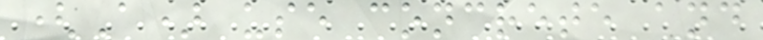(A) use concrete and
